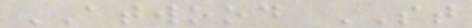ATWOOD ST
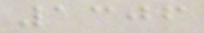1306
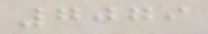7079
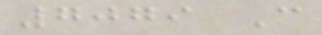7079 C
